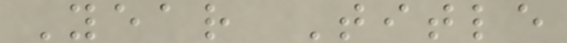Year Title
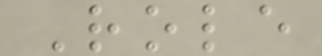Role
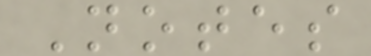Notes
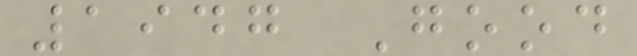1947 Good
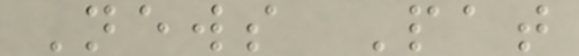News Pat
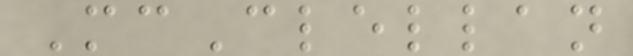McClellan
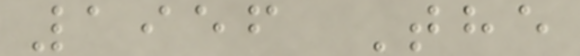1956 The
